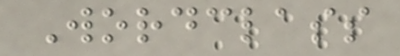Wordclass
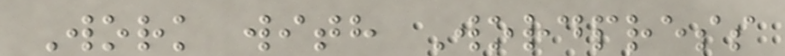Work with Wordpress
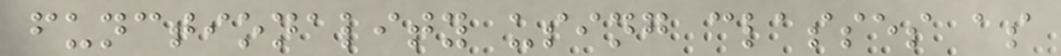functionality using classes as
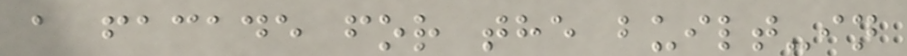a facade for the built-in
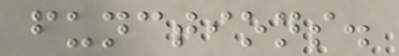functions.
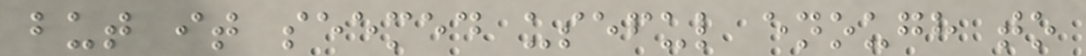but it seemed useful enough to
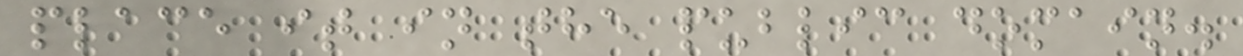place it in the public domain.
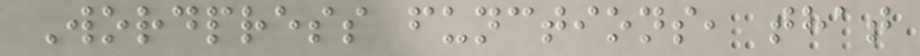Wordpress functions, that
